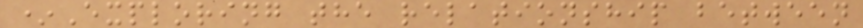*Exploring the relationship between
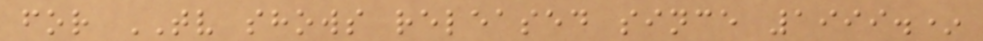for TV shows released since 1999.*
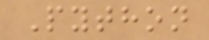Python
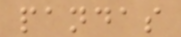pandas
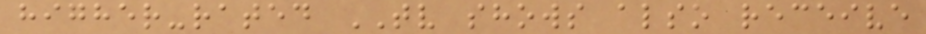higher-rated TV shows also receive
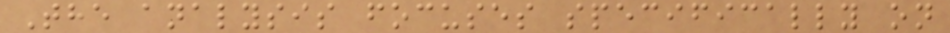The analysis focuses specifically on
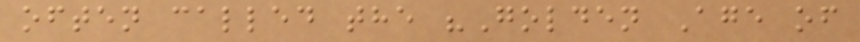often called the "Golden Age of
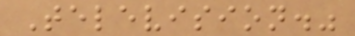Television."
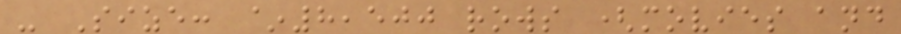- Size: ~8,500 rows (movies and
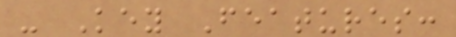- Key Features:
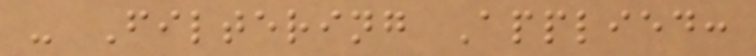- Filtering Applied:
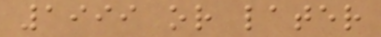1999 or later
